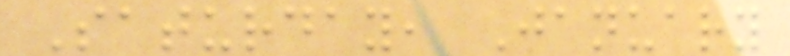Saturday, January
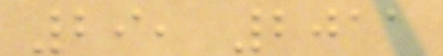29, 2011
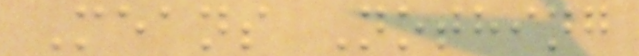Means Nothing
